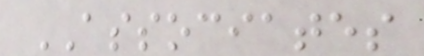ASSOCIATES
